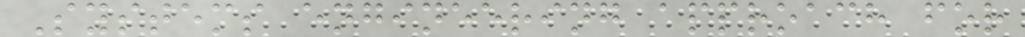Systems engineering approach for
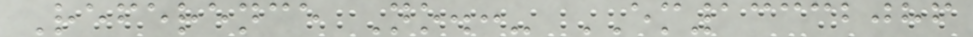Reference No.:- EM13332086
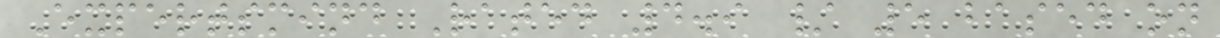Expertsmind Rated 4.9 / 5 based on
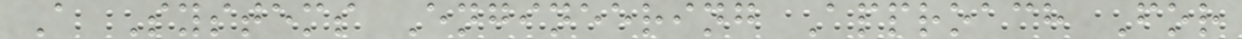A Systems Engineering Approach For
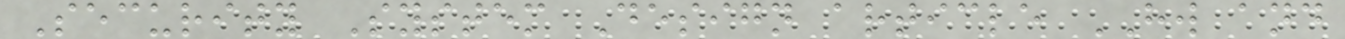Security System Design article HW and
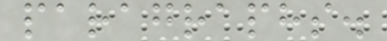paragraphs.
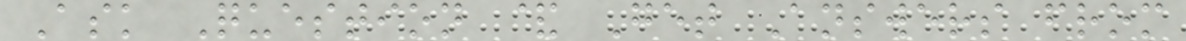Ask Question & Get Answers from
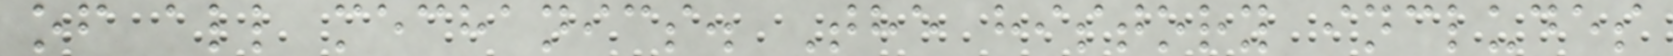of all mechanics. The history includes
